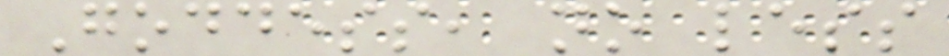Goddess, no less
